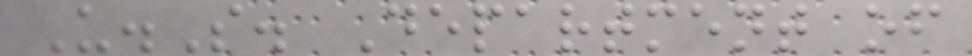U.S. Department of
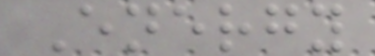Energy
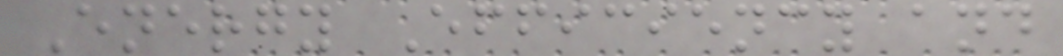Energy Efficiency and
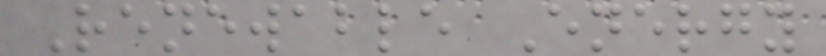Renewable Energy
